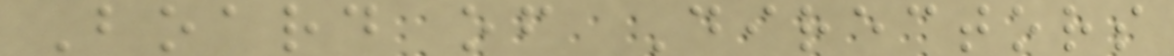Board of Directors
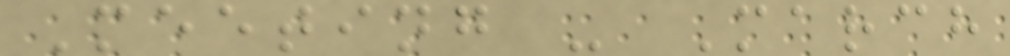Meeting - March
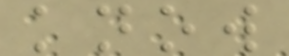know
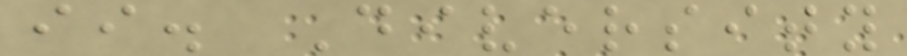ii. Diversity
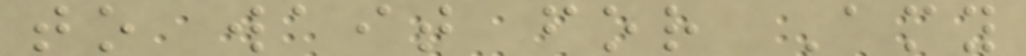to wait for Amy
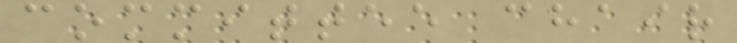committee chair
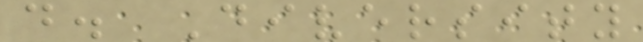d. Diversity
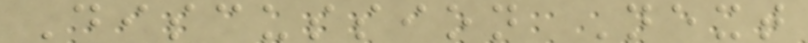Discussion Next
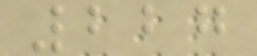227
